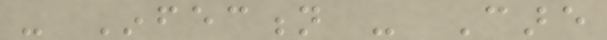- Infection - Care
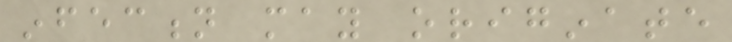infection may originate
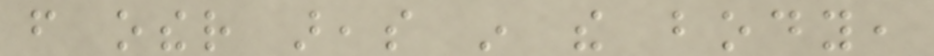from other areas in the body,
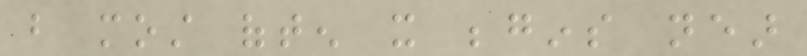but most often it begins near
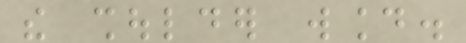the shoulder wound.
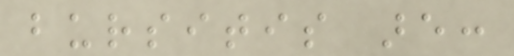bursitis are:
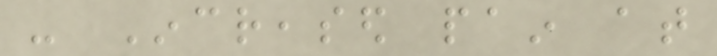- Increased pain at
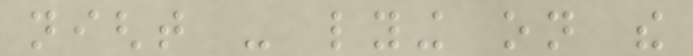night - lying on the
